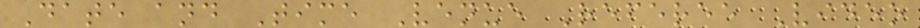Date and Time Venue Referee Video
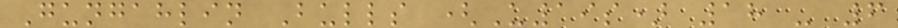Gungahlin Bulls (U19s) 18 - 6
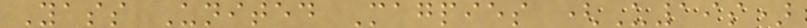Yass United Magpies (U19s)
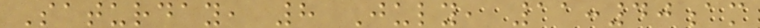Saturday, 8 July, 11:40am
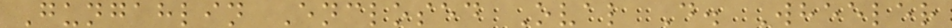Gungahlin Enclosed Oval D. Wheeler
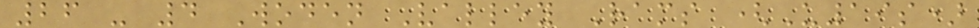26 - 4 Woden Valley Rams (U19s)
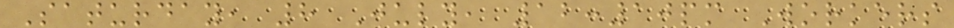Saturday, 8 July, 12:10pm Workers
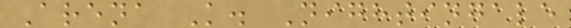Arena K. Nightingale
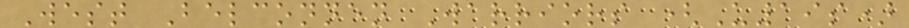West Belconnen Warriors (U19s)
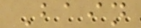Bain
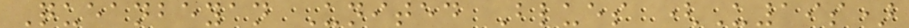Queanbeyan United Blues (U19s)
